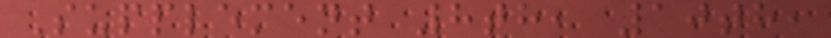Supplement 8th, 10th,
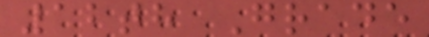12th Grade
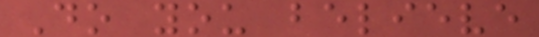Do you believe
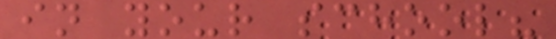in your school?
